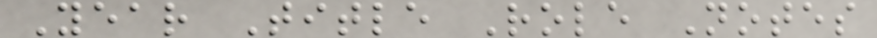Year Title Role Notes
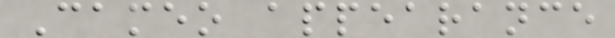Cameo appearance
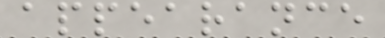appearance
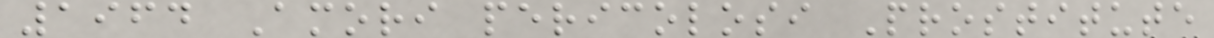1964 Amori pericolosi Prostitute
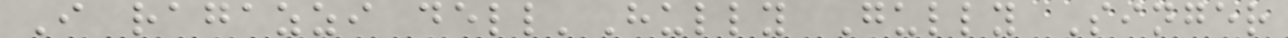I ragazzi dell'Hully Gully Singer
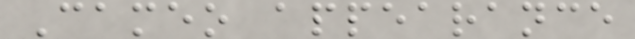Cameo appearance
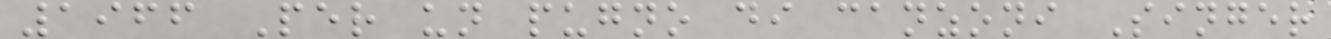1966 Per un pugno di canzoni Singer
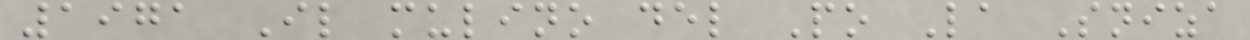1971 Il mulino del Po La Sniza
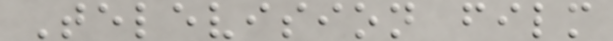Television film
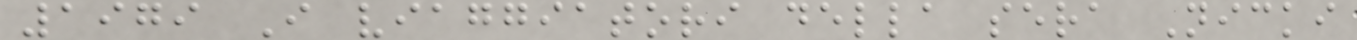1979 I viaggiatori della sera Nicki
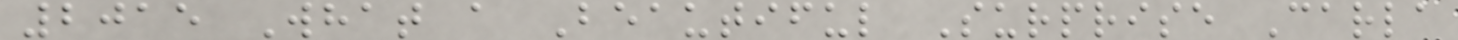2015 What a Beautiful Surprise Carla
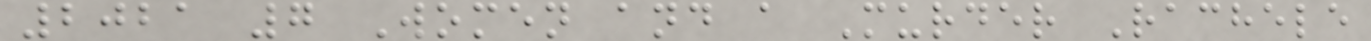2021 7 Women and a Murder Rachele
